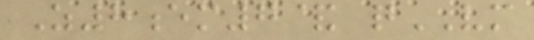Z8em7& qVM
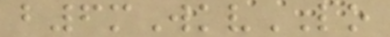b6mWkvLO
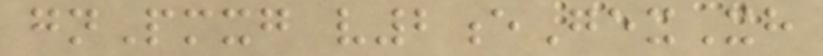gnPmxg v2eGexXh
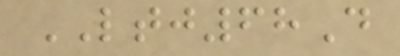LTJ68D
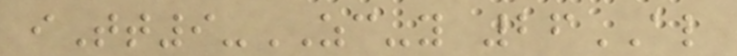iTt9-ZC-y 26AL
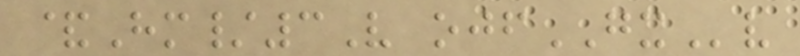&Hm/3V ojfGXv
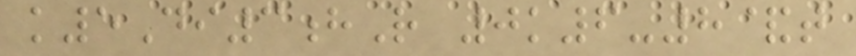k5Di3hR 0k6-8&t
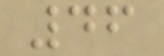46
